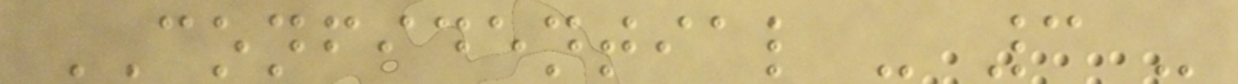CONFIDENTIAL - 3 -
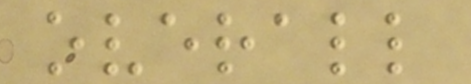overall
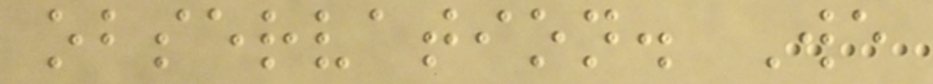observation. We
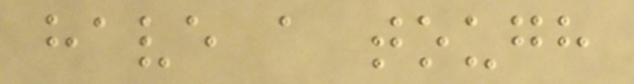have a tough
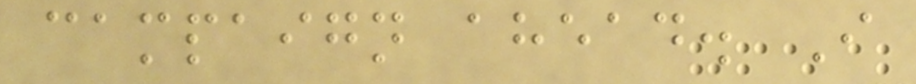campaign ahead. I
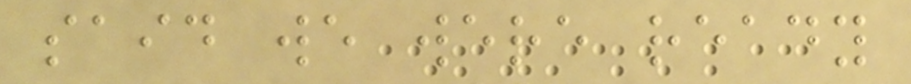said we were ready
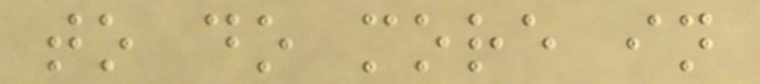to do more in
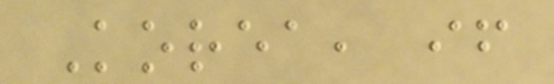Korea, if
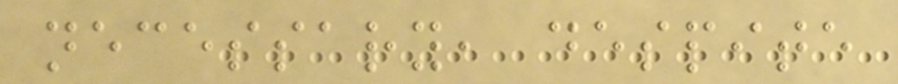necessary, despite
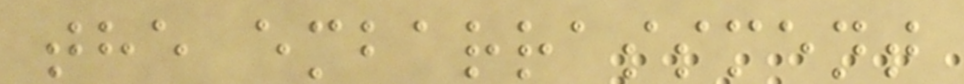the embarrassment
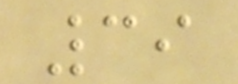39
